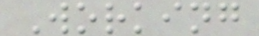Working
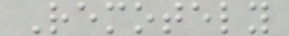Remotely
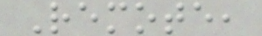Remote,
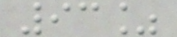93%
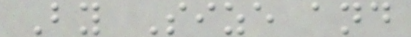By Size and
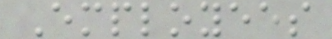Employees
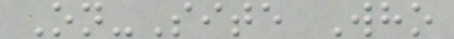On-Site Who
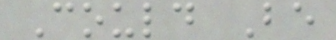Could Be
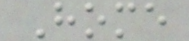Home
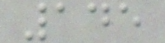145
